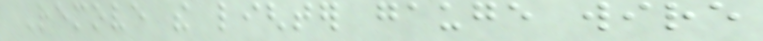Remove the lighter gauge wire
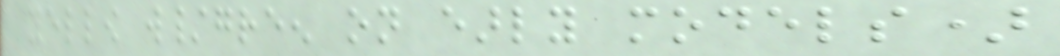yellow w/green on early models)
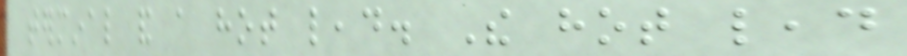terminal and a hot lead. The hot lead
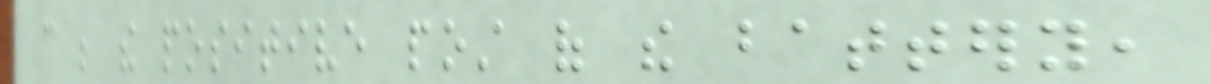can be the positive post of the battery,
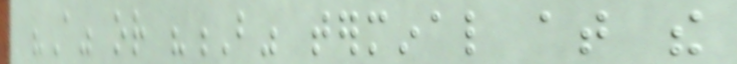"A" or "B" terminal at the
